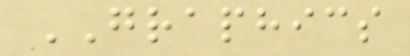GRAPHICS
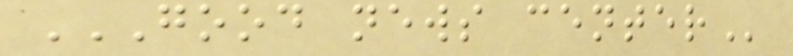GOOD NEWS CENTER
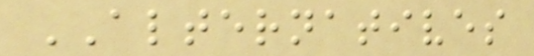ALTERNATIVES
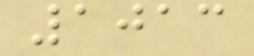1013
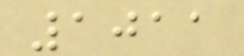1011
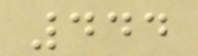444
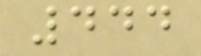444
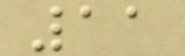11
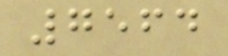7564
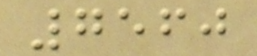7560
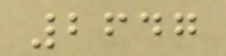2647
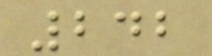242
